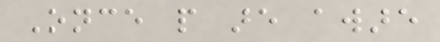Once people are aware
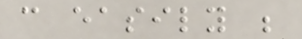can easily be
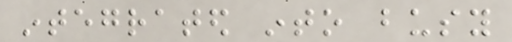integrated into busy
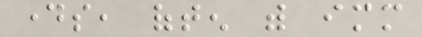days, often with immediate
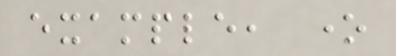example, one
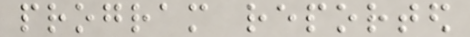program reported
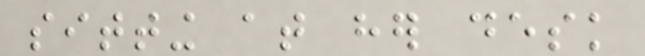sitting at her desk
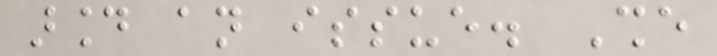around an issue. She
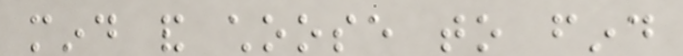mind and choose to find
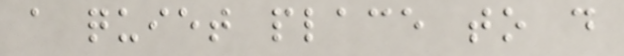a quiet place to do
